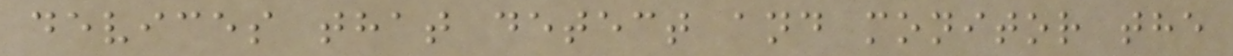devices that detect and monitor the
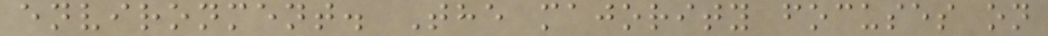environment. The majority focuses on
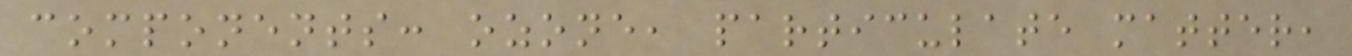components: ozone, particulate matter,
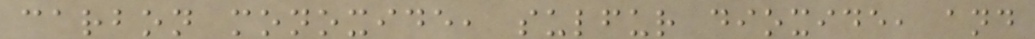carbon monoxide, sulfur dioxide, and
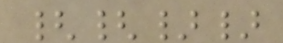{{}}
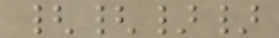{{}}
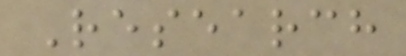Research
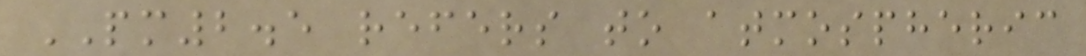PM2.5 refers to atmospheric
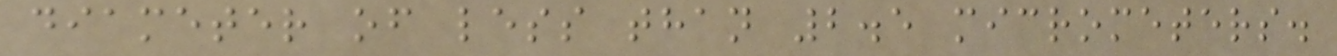diameter of less than 2.5 micrometers.
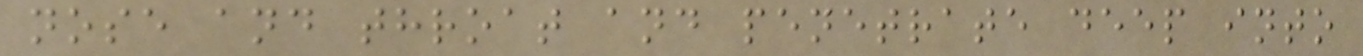nose and throat and penetrate deep into
